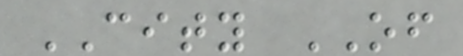CITY OF
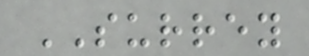SURREY
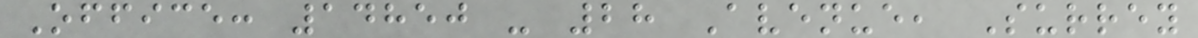Office: 14850 - 28 Avenue, Surrey
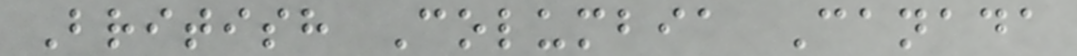British Columbia Canada
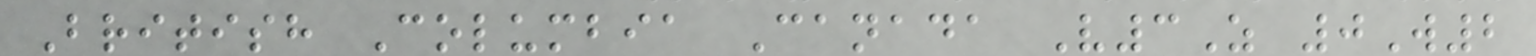British Columbia Canada V3Z 0W2
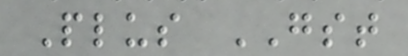Plus GST
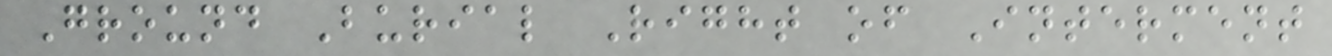Ground Burial Right of Interment
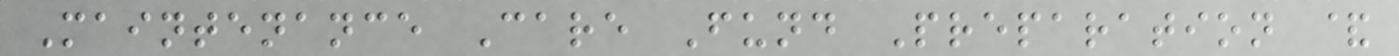Maintenance Care Fund Preparation &
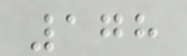178
